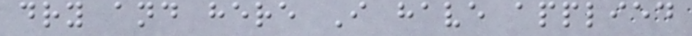dry and here I have applied
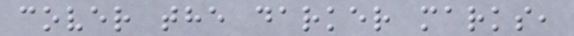cover the darker marks,
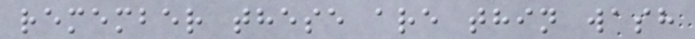remember these are thin wash
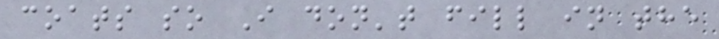coats so I don't fill in the
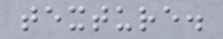texture.
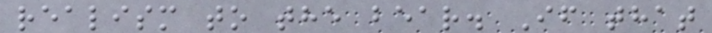realism to the bear. If that
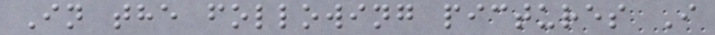In the following pictures I
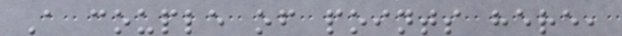A couple of points here,
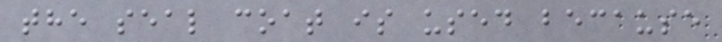the seal coat is used because
